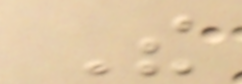The
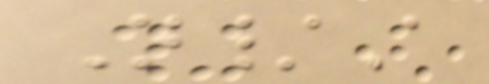N/A
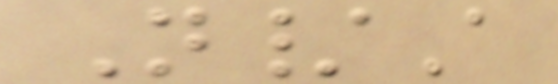N/A
